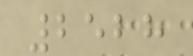2528
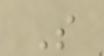S
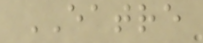EATRE
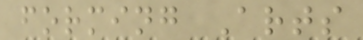forming Arts
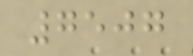7507
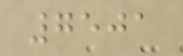7501
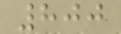800
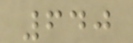640
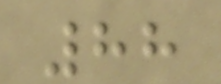88
